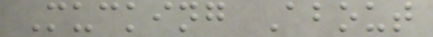Mucking About
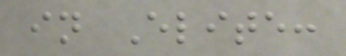in Elite:
